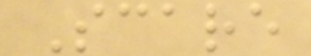Scare
